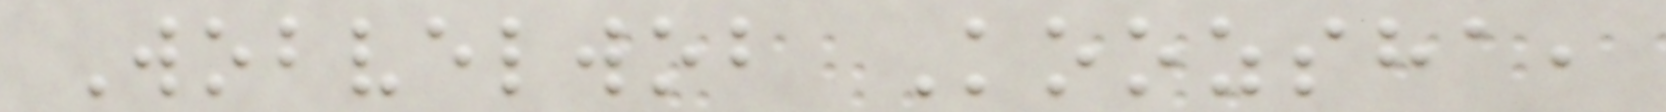Wobvelwob Koozsha,
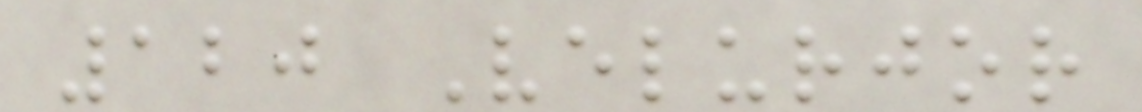120 Velurjor
